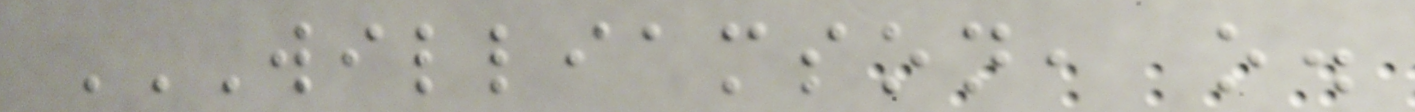WILLIAMSON, O.
